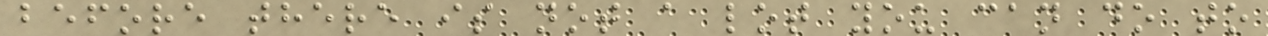before there is not a lot you can do to
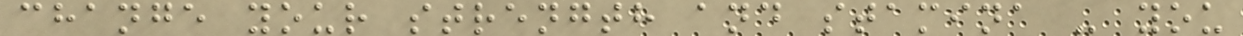change your strength and stamina - you
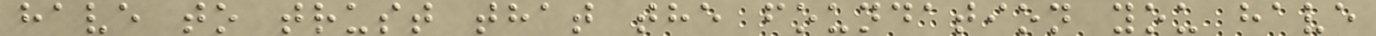have to trust that the foundation you have
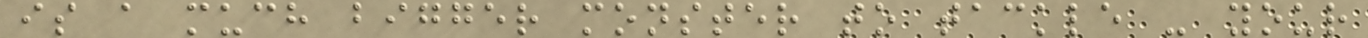is a much bigger monster to tackle - your
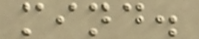mind.
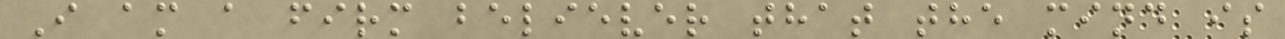I am a firm believer that the mind is
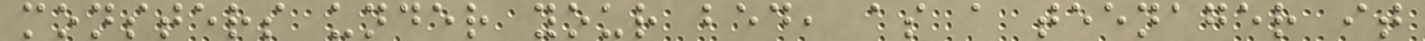monsters under your bed, as a teenager it
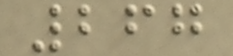267
